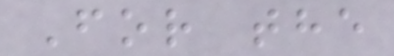For the
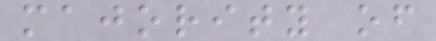majority of
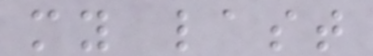my last
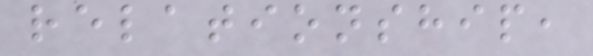relationship,
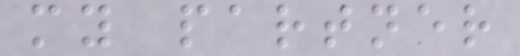my partner
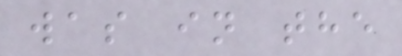was in the
